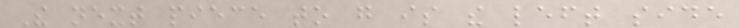The next piece to go is the left side
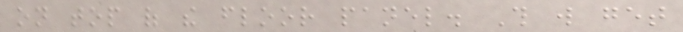on top of the floor panel. This will get
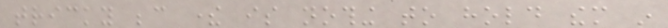tricky because there is nothing to hold them in
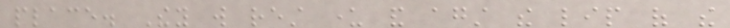place. They will rest under and against the lip of the
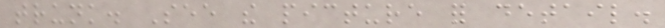trunk. See the picture for detail.
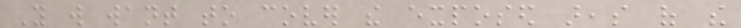You will want to cover the exposed areas of the
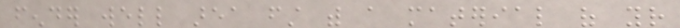fender well area first with a material of your
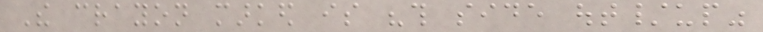The crayon marked is "this side out/up"
